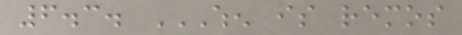6.3. WHEN IS REMOS
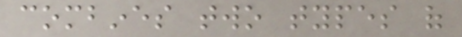combines two types of
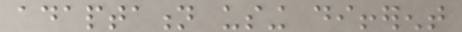adaptation using different
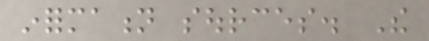information sources. The
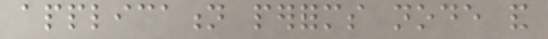application performs node and
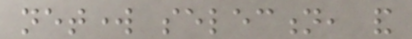network selection, and
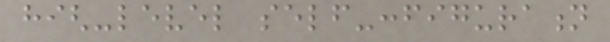high-level self-configuration
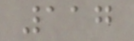117
